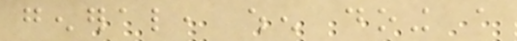general, when doing a
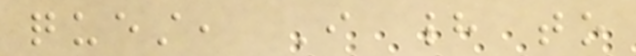quest, I had to
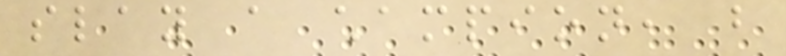slay a champion, but
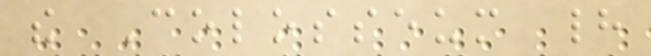the Colosseum had
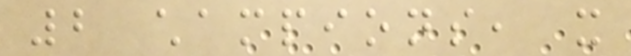2 champions, it
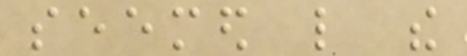seemed like the
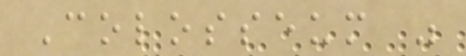Colosseum was
